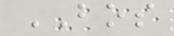BOS
